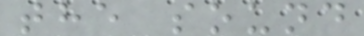the sound
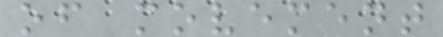of movement
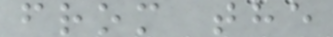from the
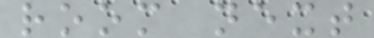room next
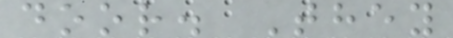door. They
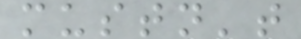mustn't
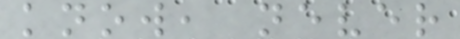know, never
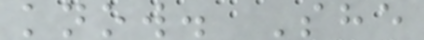know. She
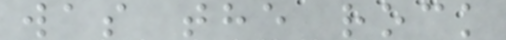was the rock
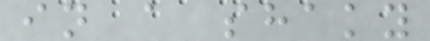in a shaky
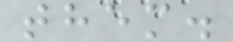them.
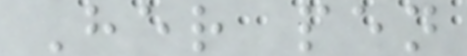Her pen
